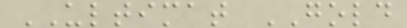ULTIMAT GOLD
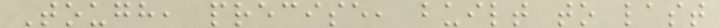Tough, precise, built to last
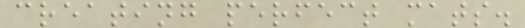creating perfect mats.
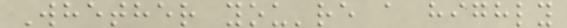Whether you're a highly
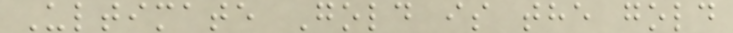Ultimate Gold is the gold
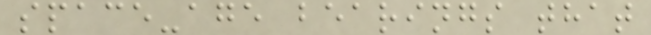space-age bearings that
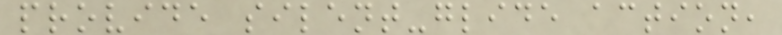provide silent-glide action,
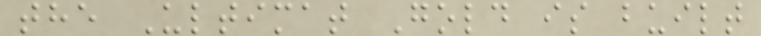the Ultimat Gold is built
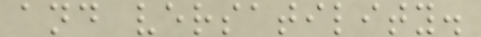and versatility.
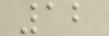12
